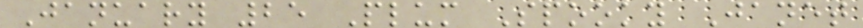January 25 Plum Spooky Janet
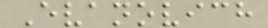Evanovich
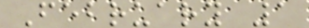February 1
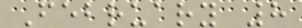February 8
